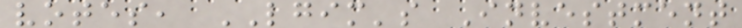votes, LGIM's Investment
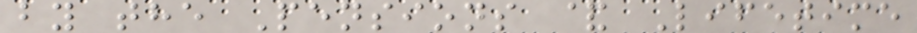by the Pensions & Lifetime
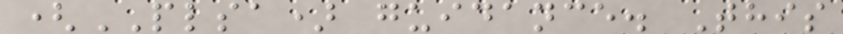(PLSA) guidance. This
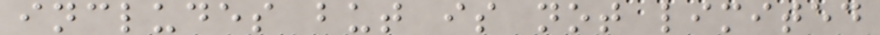includes but is not limited
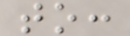to:
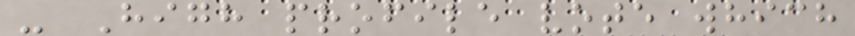- High profile vote which
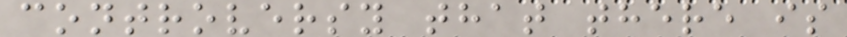controversy that there is
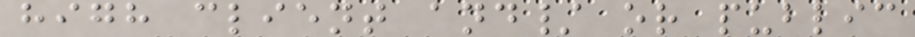high client and/ or public
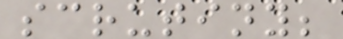scrutiny;
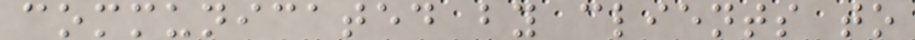communicated by clients to
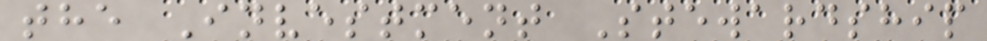the Investment Stewardship
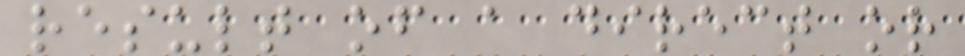result of a direct or
